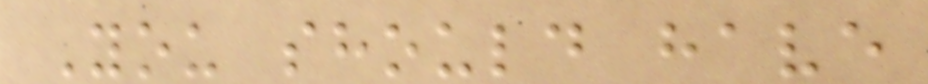You should have
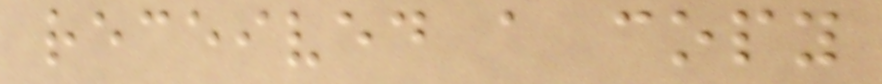received a copy
